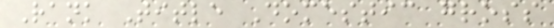Rank Title Domestic gross
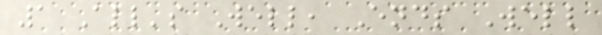1 All's Well, Ends Well
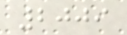2009
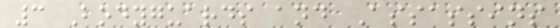3 Bodyguards and Assassins
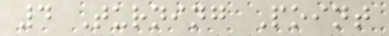4 Turning Point
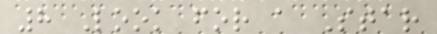8 Look for a Star
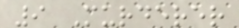9 Murderer
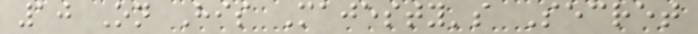10 On His Majesty's Secret
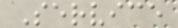Service
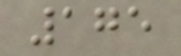175
